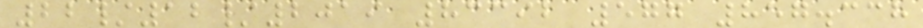22/12/2019 83392 577 857.338
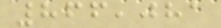866,081
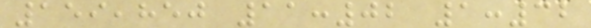159,850 11:02 1:32
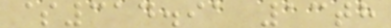$314.91 13th
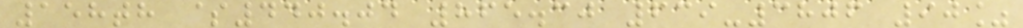158th $440.04 865.30 639-3806 90%
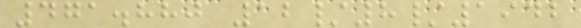471.880 12/8/1942
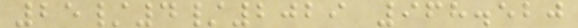25/4/2029 968.520
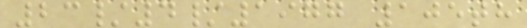23/4/1977 105th
